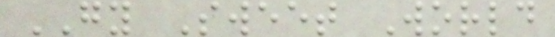GY Sweet World
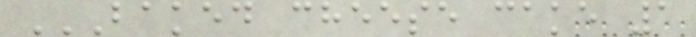BAKED CHEESE CAKE 1
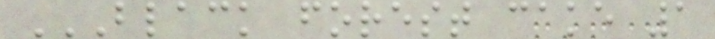BLACK FOREST CAKE 1
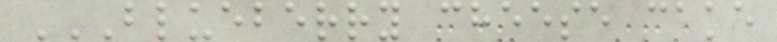BLUEBERRY CHEESE CAKE
